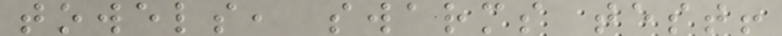towels, swarms test!
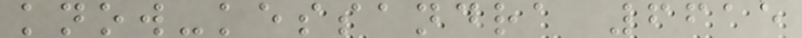know-kessandra 6615
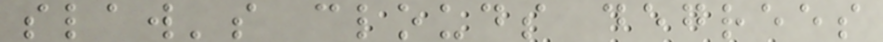slaw's clouds degrees
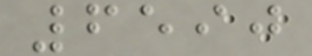6590
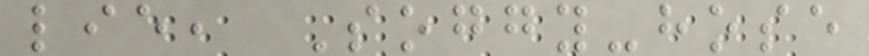lie, Soggy-hose
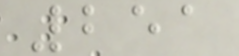251
